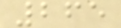265
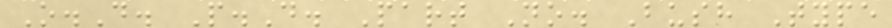O.D. P.D. Part No. Bush Type
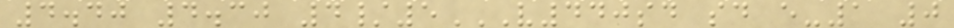4.40 4.30 4/5V440SD SD E-1 0
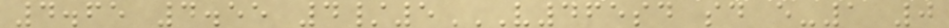4.65 4.55 4/5V465SD SD E-1 0
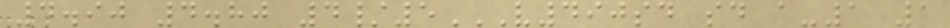4.90 4.80 4/5V490SD SD A-1 1
